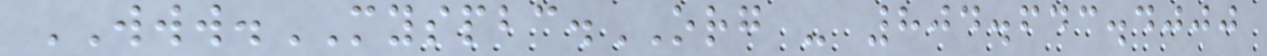WWW.MYSPBC.ORG - 804.643.4000
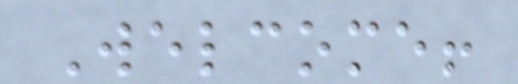Welcome!
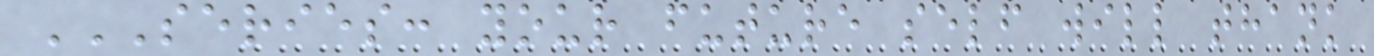SERIES: YOUR FUTURE SELF WILL THANK
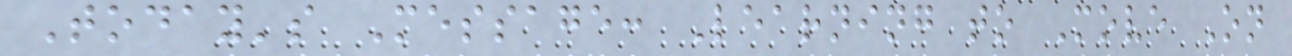Today's Message: Learning to Move On
